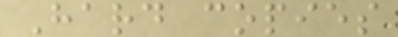Hard copies
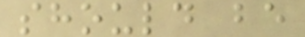should be
